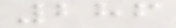286
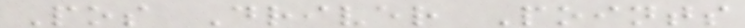Pos Driver Points
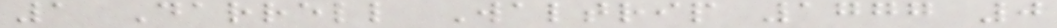1 Darrell Waltrip 1777 0
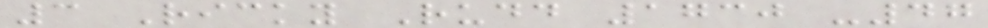3 Ricky Rudd 1730 -47
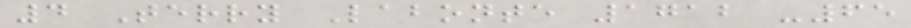4 Terry Labonte 1712 -65
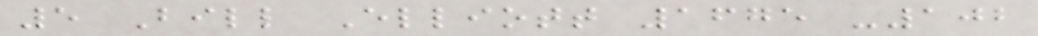5 Bill Elliott 1675 -102
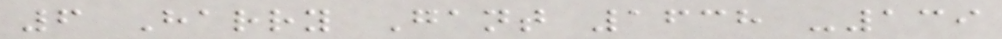6 Harry Gant 1638 -139
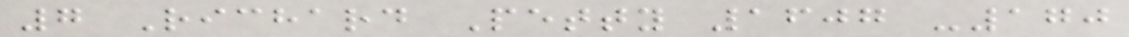7 Richard Petty 1607 -170
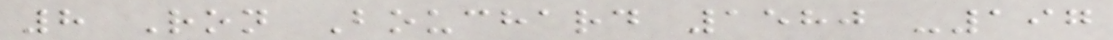8 Ron Bouchard 1580 -197
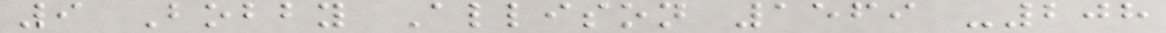9 Bobby Allison 1569 -208
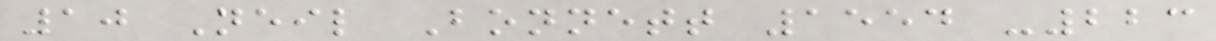10 Neil Bonnett 1554 -223
